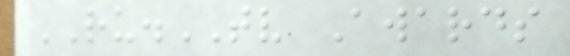RU.TV Awards
